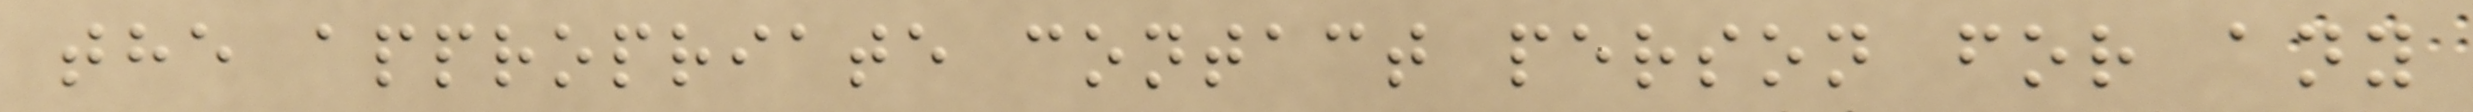the appropriate contact person for any
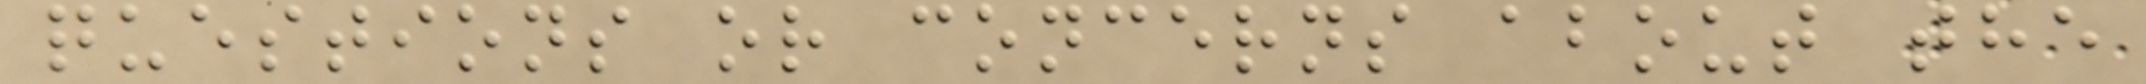questions or concerns about the
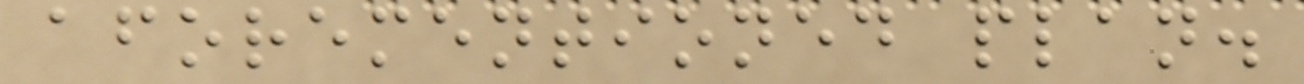aforementioned plan.
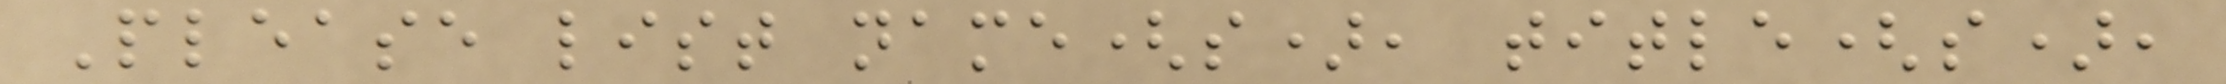Please list name(s), title(s),
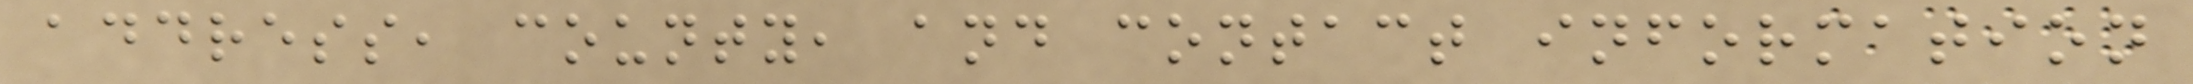address, county, and contact information
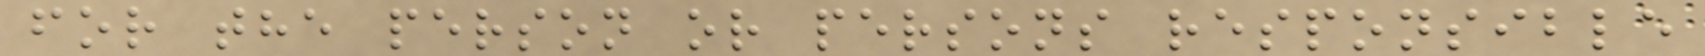for the person or persons responsible
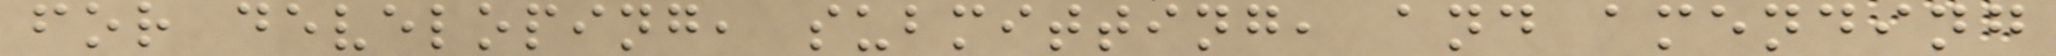for developing, submitting, and amending
